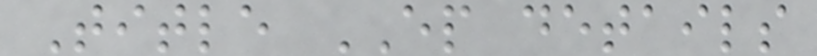Title EP details
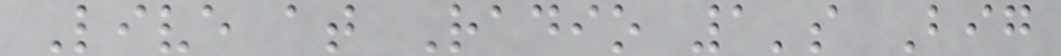Live at Radio 1's Big
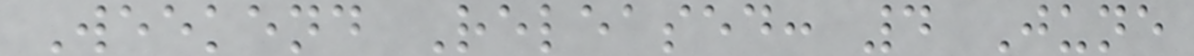Weekend Released: 4 June
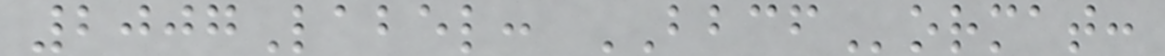2007Label: BBCFormat:
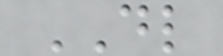DL
